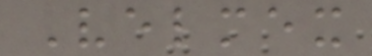Velmex
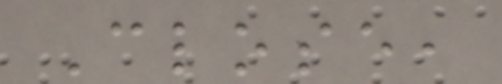Close,
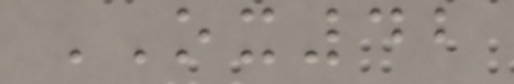OX42
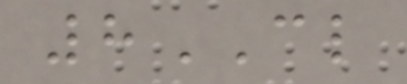8CL
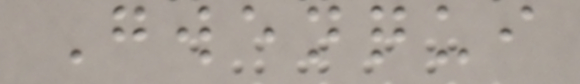Gwenqui
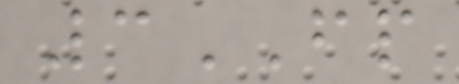3FP
